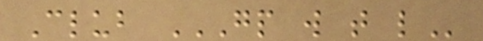Club GP W T L
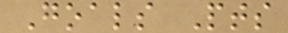Goals Pts
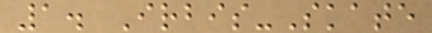1. Irbis-Skate
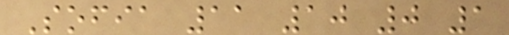Sofia 11 10 0 1
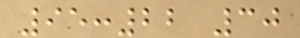95:22 30
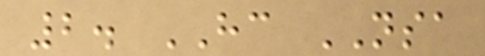2. HC NSA
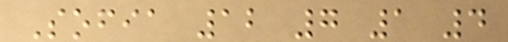Sofia 12 7 1 4
